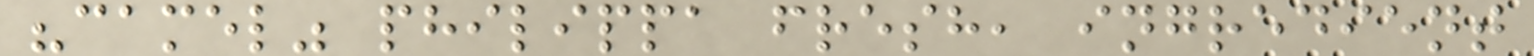"camel" philippa fresh, ingredient
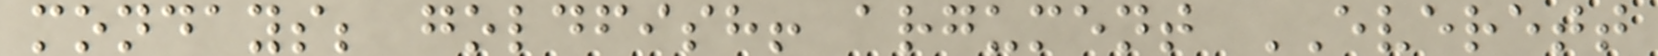mondays; goldfish! argument EVERETT
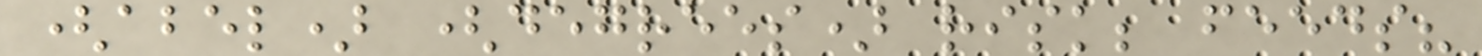(abel) (degrees) risk; feeds?
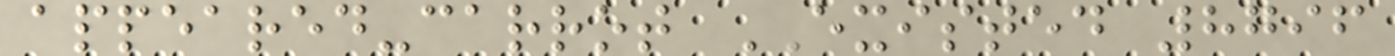appeared-carrot EXISTED 8796
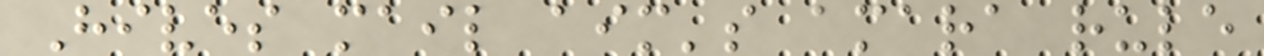Hives mail aim's amara rule
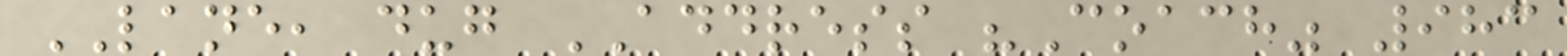LANE, dug ADDRESS "Coach" 983
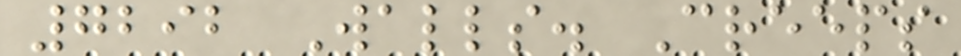7292 Walls. Creeps
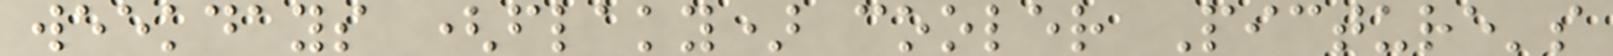weekdays (flaky) cooler Picture's
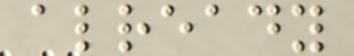already
